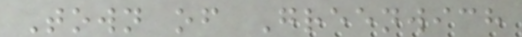Town of Greenwich
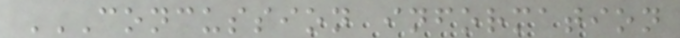CONCUSSION INFORMATION
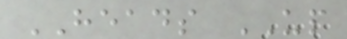HEADS UP
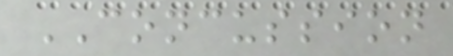CONCUSSION
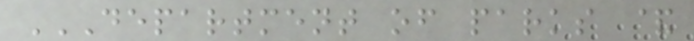DEPARTMENT OF PARKS &
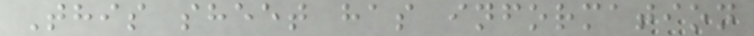This sheet has information
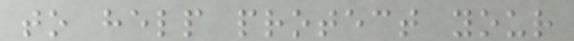to help protect your
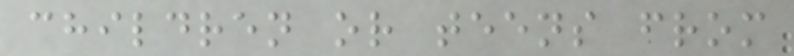children or teens from
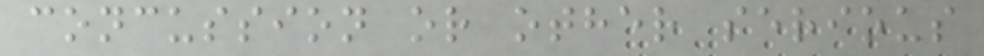concussion or other serious
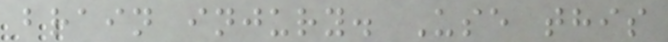brain injury. Use this
